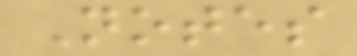Notes
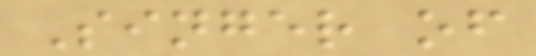Singer of
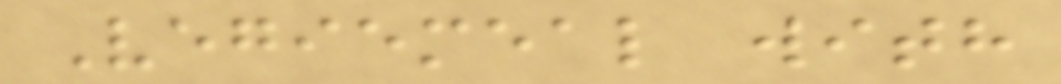Vegiemeal with
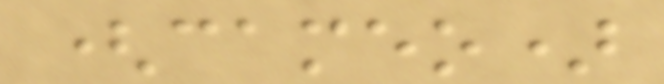(cameo)
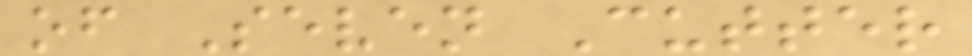of Seven Cutter
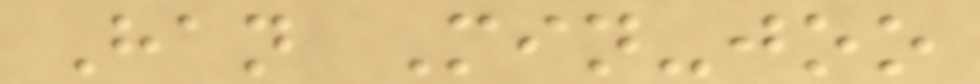Han Min-joo
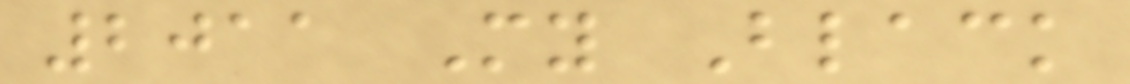2011 My Black
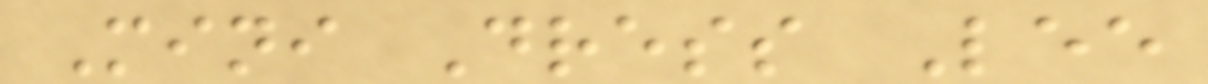Mini Dress Lee
